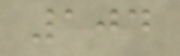104
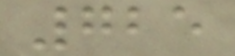725
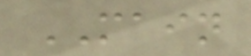MAIN
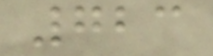723
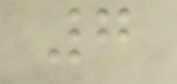7
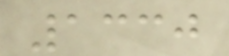1330
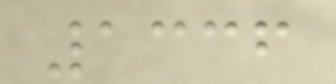1336
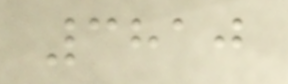3810
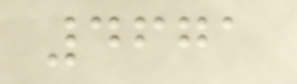4671
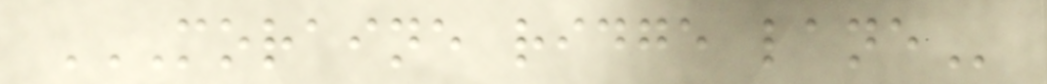MORAINE RIDGE LANE
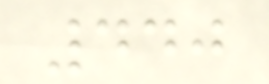440
